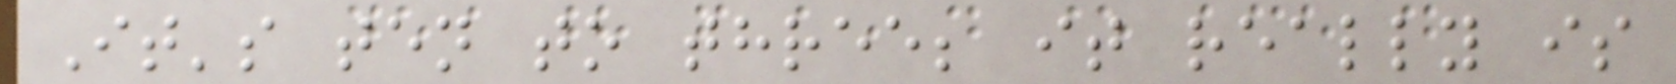It's ten to three; it really is
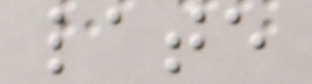late
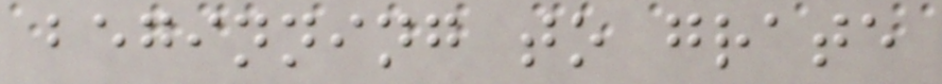beginning to grate
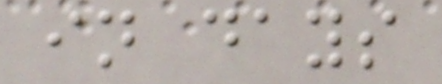in days
